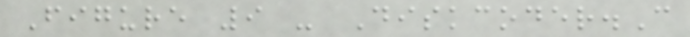Figure 9 - Diskcoder.C
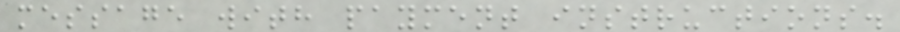message with payment instructions.
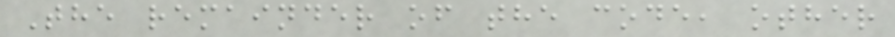The remainder of the code, other
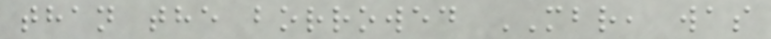than the borrowed MBR, was
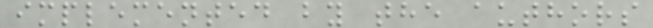implemented by the authors
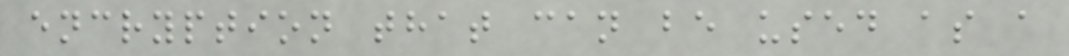encryption that can be used as a
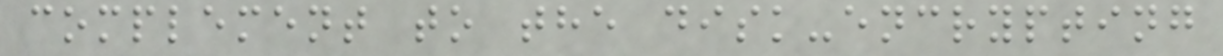complement to the disk-encrypting
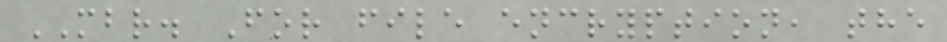MBR. For file encryption, the
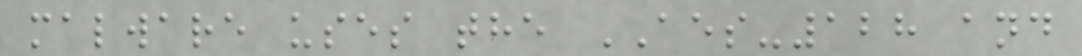malware uses the AES-128 and
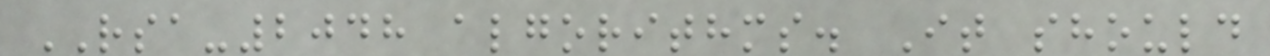RSA-2048 algorithms. It should
